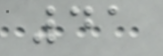41
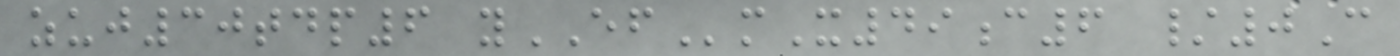zuj30tdp6 yEFmX49c6 /0C
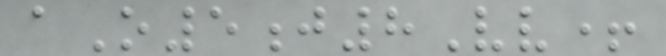aO5j8Vv+
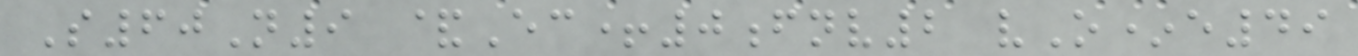S60N9 &Ec+0fnv2 vO*e49
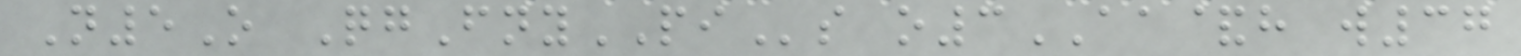N5O QgFnyPIs o3AA&h w37
